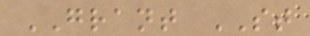GRANT ST
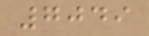7049
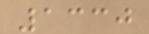1330
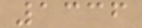1336
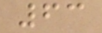63
